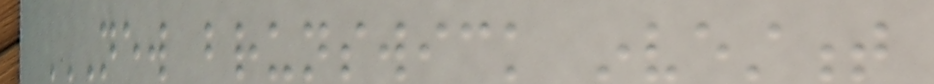NEW BRUNSWICK INVESTMENT
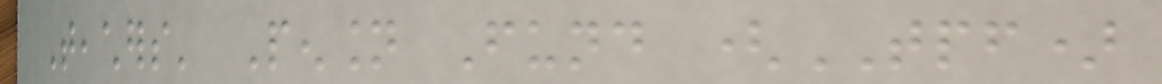Teachers' Pension Fund (TPF)
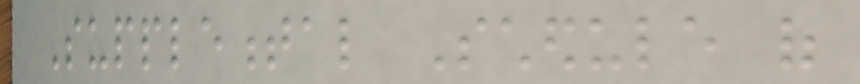Supplemental Schedule of
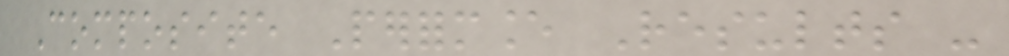Composite Performance Results -
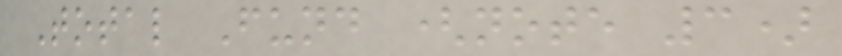Total Fund (note 3)
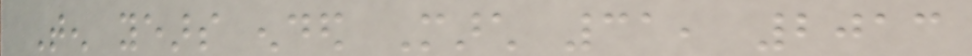Ten years ended March 31, 2013
